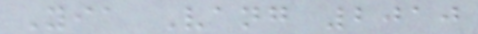Yia Vang 2010
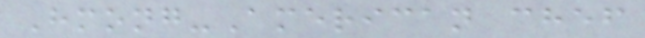Hmong-American chef
